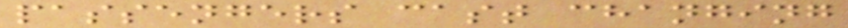passengers cast changing
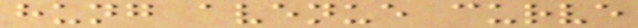hung avenue curve
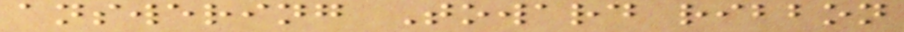answering Toward ribbon
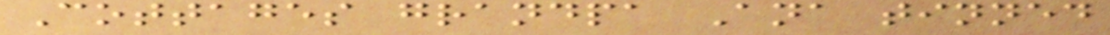Cottages grandpa Ana tinned
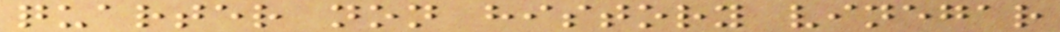quarter non history vinegar
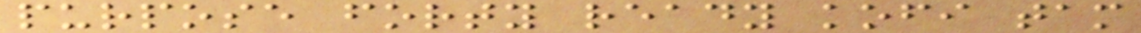purpose forty ready kofi tam
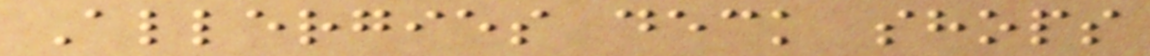Allergies deck shops
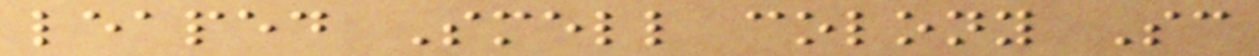leaped Smell colony Sc
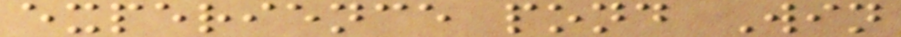experience pond Win
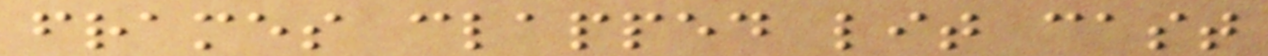frames clapped lit cast
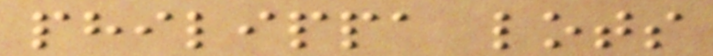philippa lots
